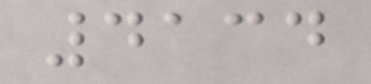4134
